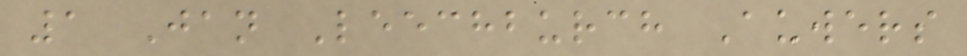1 Jan Leechburch Auwers
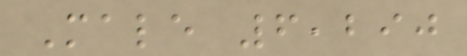Male 6,290
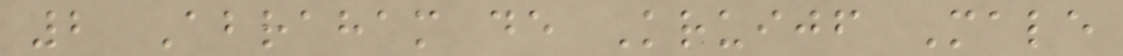2 Abraham de Kruijf Male
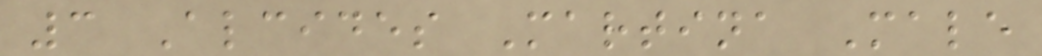3 Alcides Martina Male
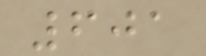601
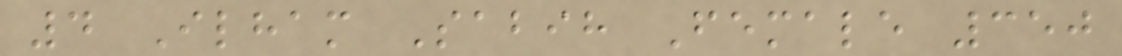4 Ilham Sabih Female 350
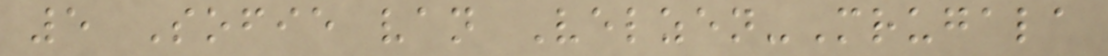5 Sofie van Velzen-Mrugala
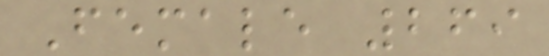Female 269
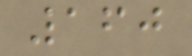160
